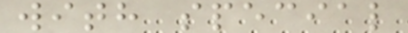with special
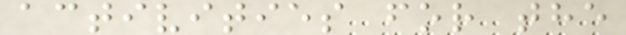activities for the
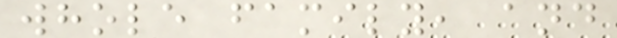whole family, and
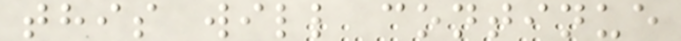this will continue
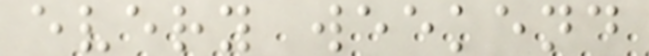every weekend
